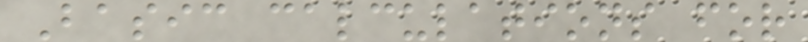Basic calculations for
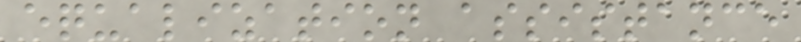equalization assistance
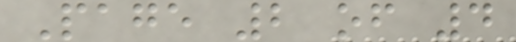Page 2 of 4
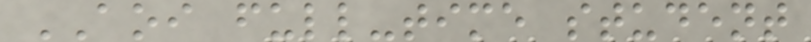AOI full-time student
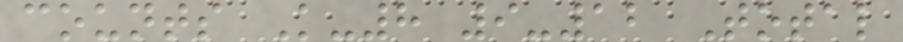counts K-8 9-12 Total
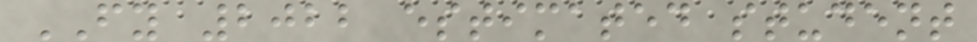FY 2022 estimated student
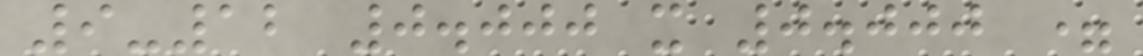9-12 0.000 x 0.000 =
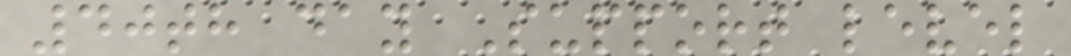40th day Support level
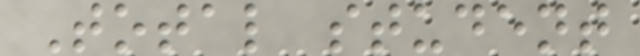Total student
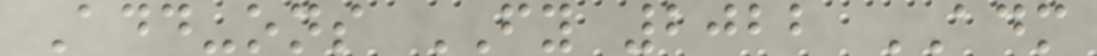Add-ons FY 2022 ADM
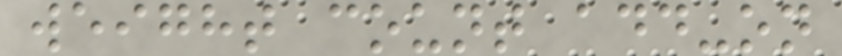weight count add-on
